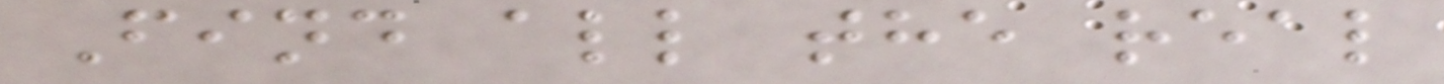Find all the real
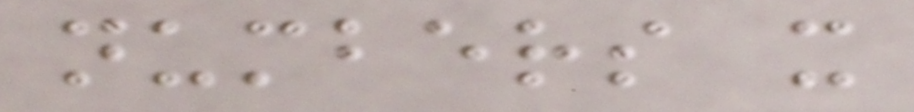numbers x
